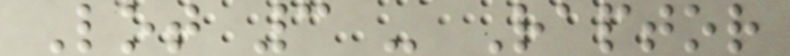Lot 3 - Raptor
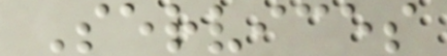Services
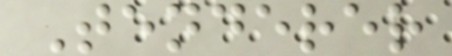Tenderer
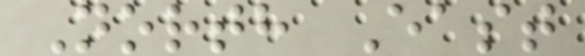North East
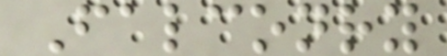Falconry
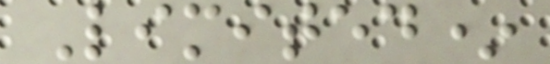Limited*
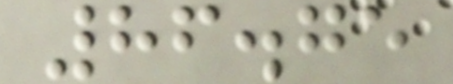86.75
